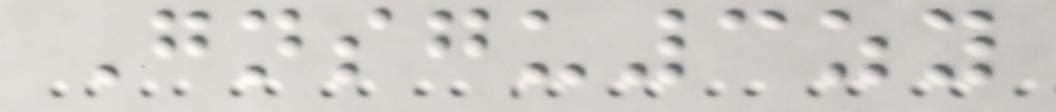Gnsgu3zy
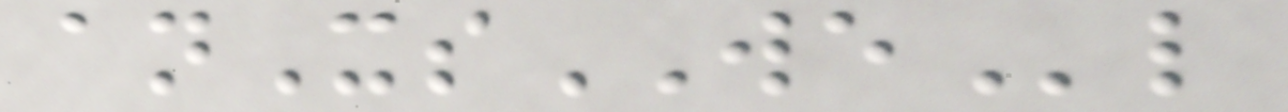anXsWEl
